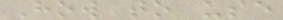How to use
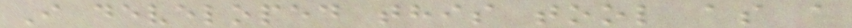I developed this tool as a
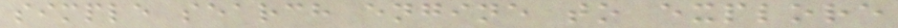simple search engine to explore
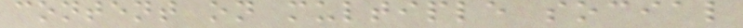content on multiple social
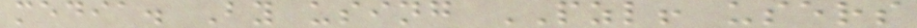media. By using PZL! users
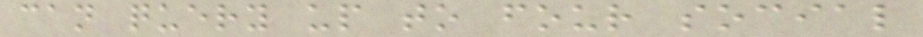can query up to four social
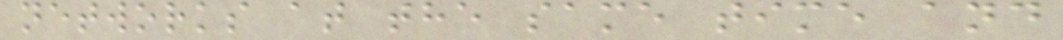networks at the same time and
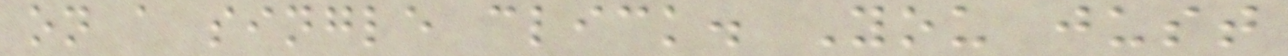on a single click. You just
